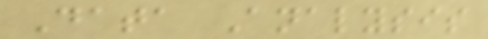Data Analysis
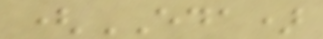(EDA)
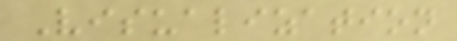Visualization
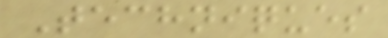Techniques
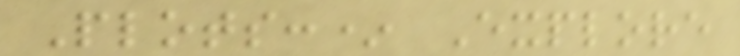Plots:* Explore
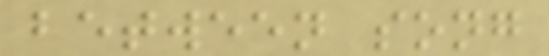between song
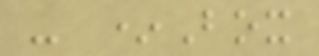- *Box
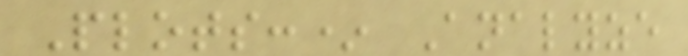Plots:* Analyze
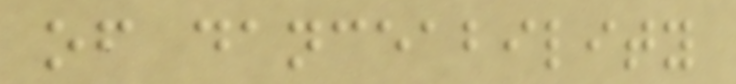of danceability
